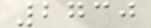2730
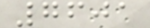7601
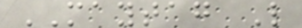MAYTAG L
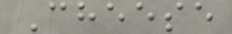Cheese
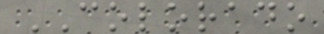COLORADO
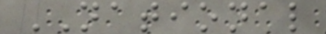NATIONAL
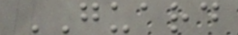GUARD
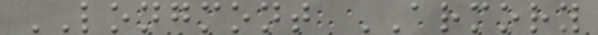LONGMONT ARMORY
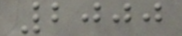2000
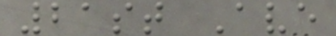21st Ave
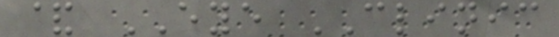& EYE CLINIC
